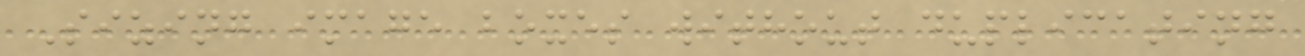Sizing image boxes without duplicating
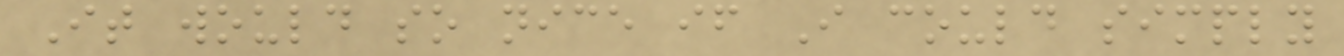It would so nice if I could simply
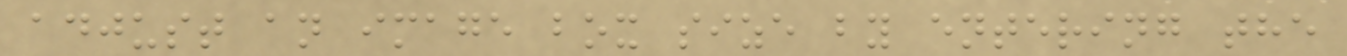adjust an image box size by entering the
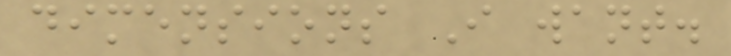dimensions I want.
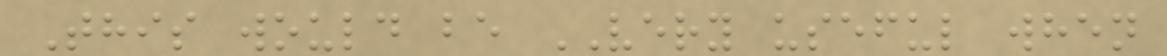This would be VERY useful when
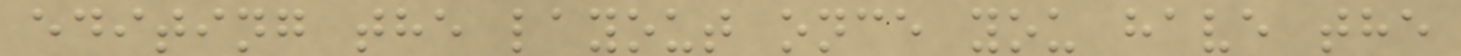editing the layout once you have the
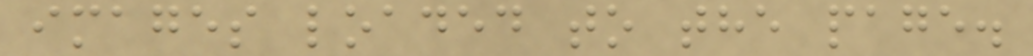images loaded to the page.
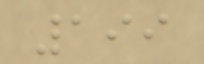199
